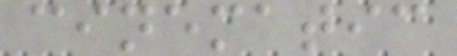cinematic
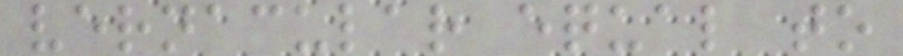vernacular equal to
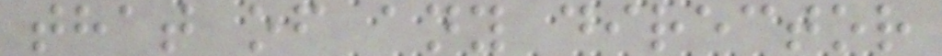that of any director
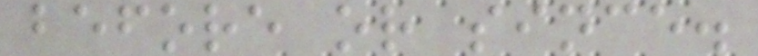before or since.
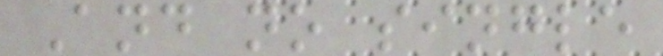And no single
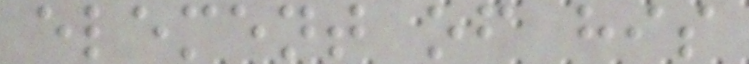element of his
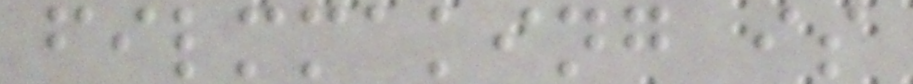filmmaking is
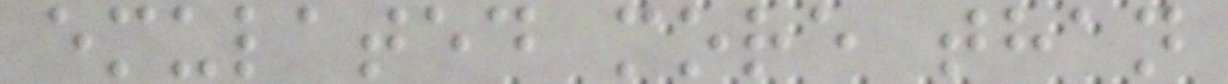emulated more than
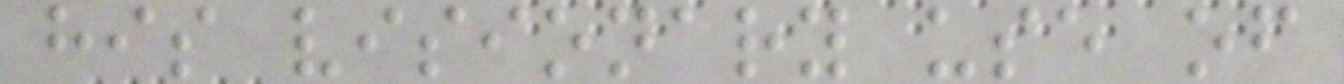his visionary use of
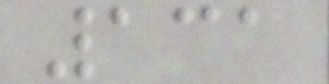131
